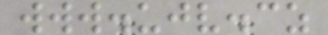www.ujv.cz
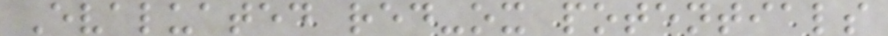Evaluated red-ox potentials
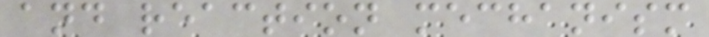and reaction mechanism
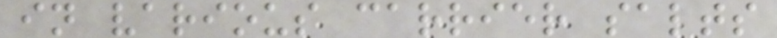in various carrier salts
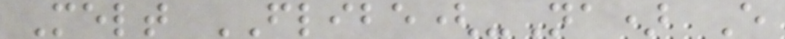Melt FLIBE(-Na) E
